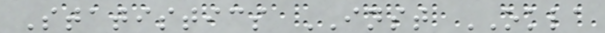Statistics INST OKLA
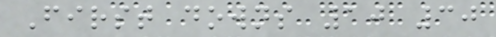First downs 10 30
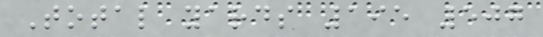Total yards 195 507
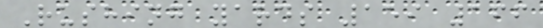Rushing yards 159 166
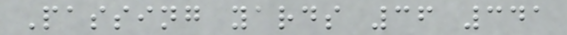Passing yards 36 341
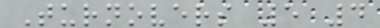Turnovers 5 4
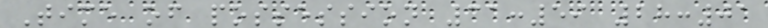Time of possession 31:59 28:01
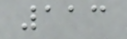113
